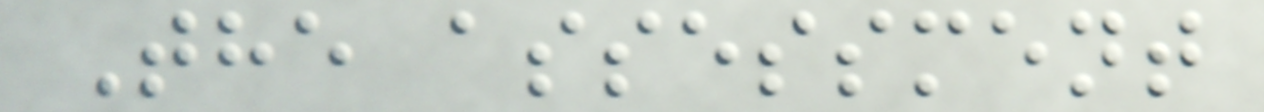The assessment
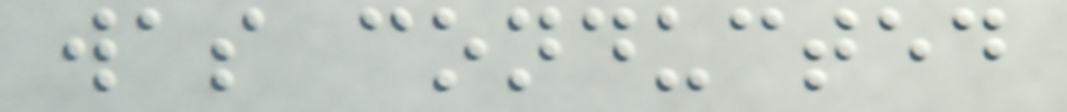was conducted
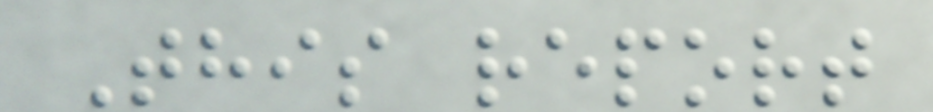This report
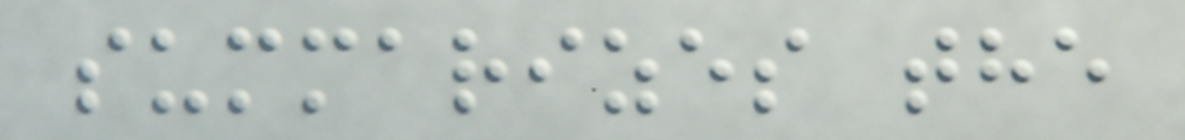summarizes the
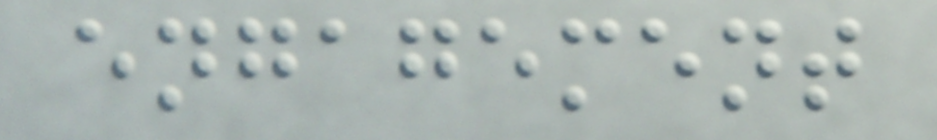engagement
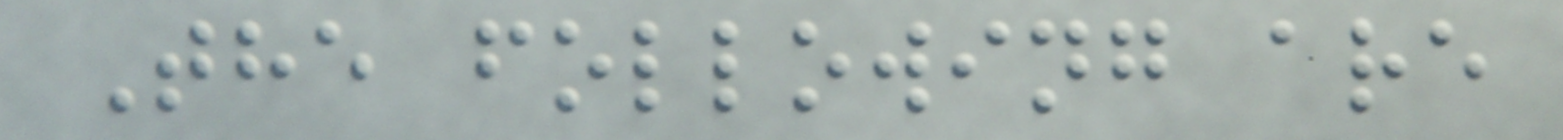The following are
